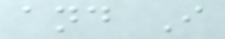and I
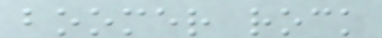boomer rock
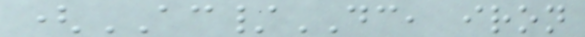(AC/DC, iron
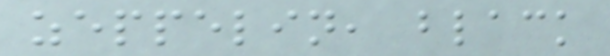zeppelin, black
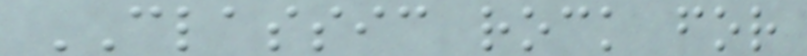CLASSIC rock for
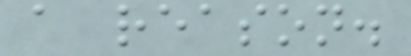a reason.
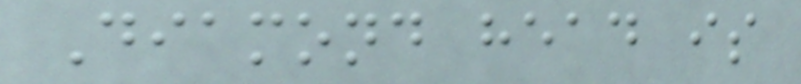Diamond head is
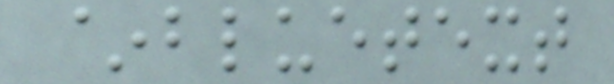~bluetext
